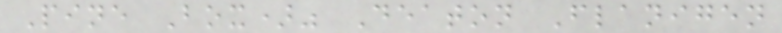Pine Box)" Deaton Flanigen
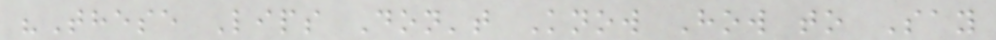"These Lips Don't Know How to Say
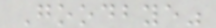Goodbye"
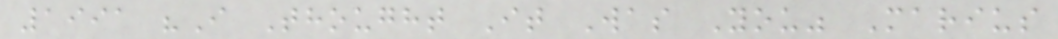1991 "I Thought It Was You" Marius
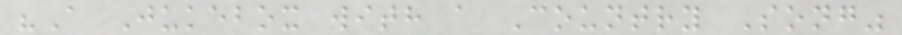"A Jukebox with a Country Song"
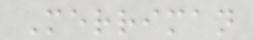Merriman
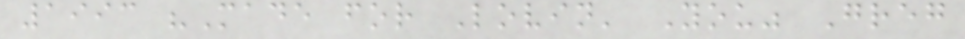1993 "Made for Lovin' You" Greg
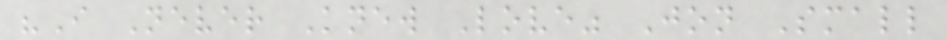"I Never Knew Love" Jon Small
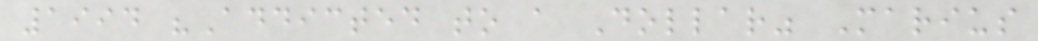1994 "Addicted to a Dollar" Marius
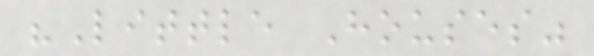"Little Houses"
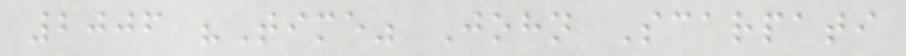2006 "Time" John Scarpati
